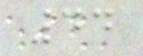44
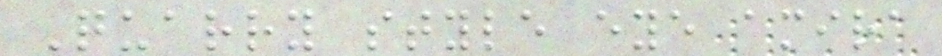Quarry style eye amira
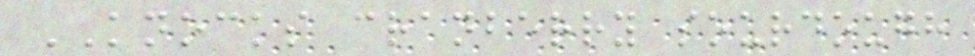KNOCKS cranberry sourdough
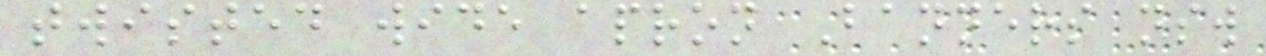twisted wide apron Banners nsw
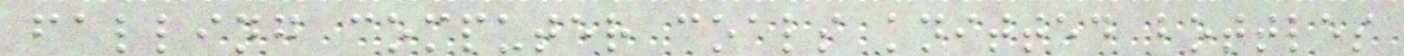falling computer coals knitted bottles
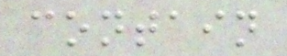contain
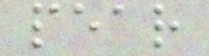pear
